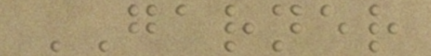GARNER
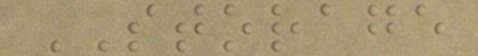STORAGE
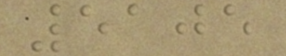5105
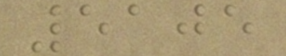5105
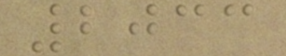2033
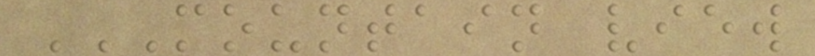MOUNTAIN VIEW
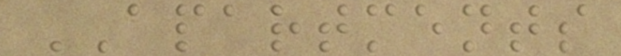APARTMENTS
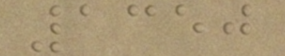1350
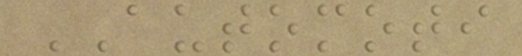AUTOMOTI
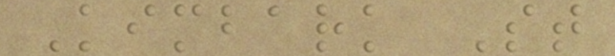Kimbark St
